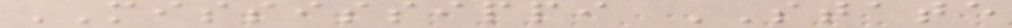MISSISSIPPI STATE
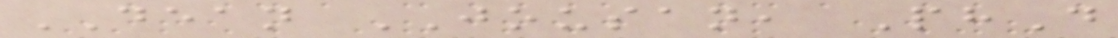DEAN JOUSAN, PhD
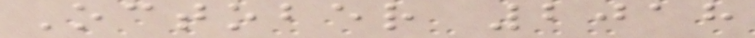October 2018
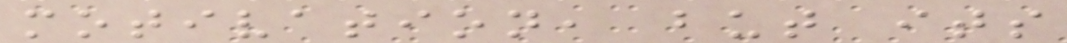motivation, but its
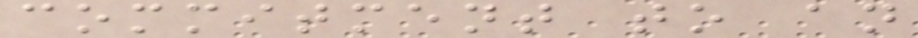commitment to an
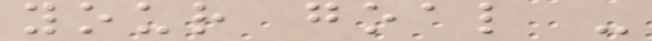your goal -
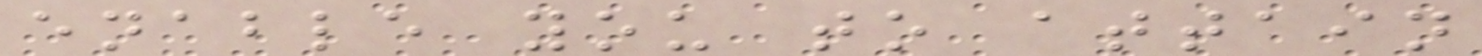enable you to attain
